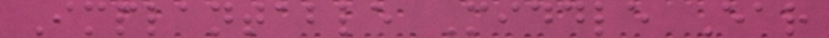Implantable Middle Ear
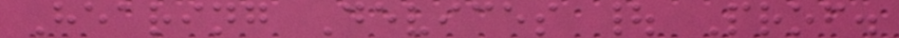Hearing Devices | Prof.
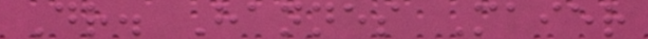Dr. Hannes Maier
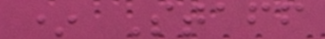* Staff
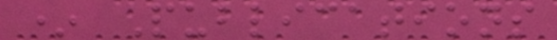* Publications
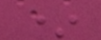*
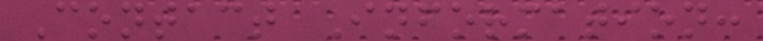Contact Information:
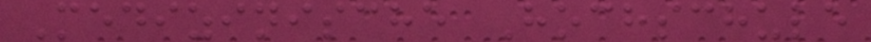Medizinische Hochschule
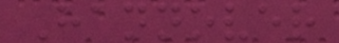Hannover
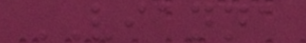VIANNA
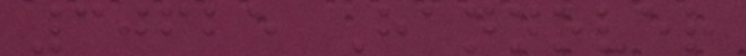30625 Hannover
